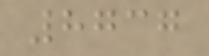8737
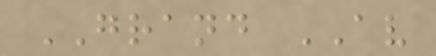GRAND AV
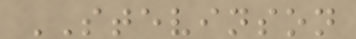STEVINSON
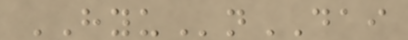HYUnDAI
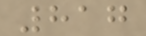817
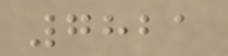7821
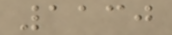1130
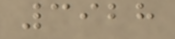3928
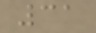31
